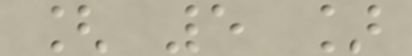[ 5 ]
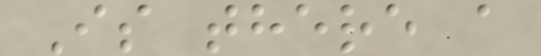Is there a
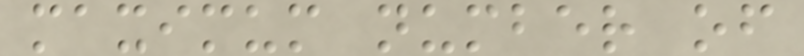maximum number of
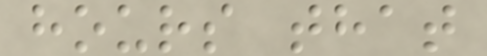hours that
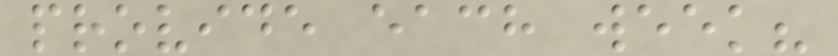provide each week?
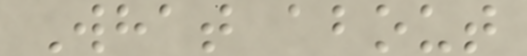What about
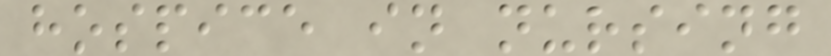hospice in nursing
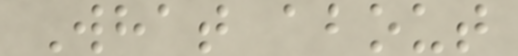What about
